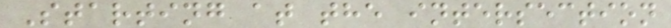Starting at the intersection
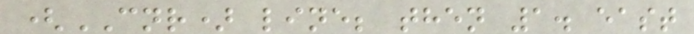(CNR) line; then 1. east
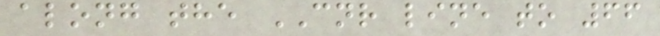along the CNR line to 66
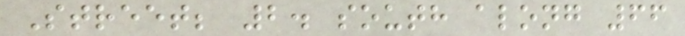Street; 2. south along 66
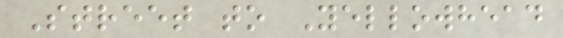Street to Yellowhead
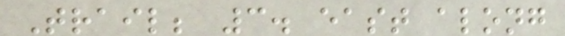Trail; 3. east along
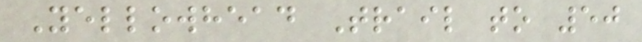Yellowhead Trail to 50
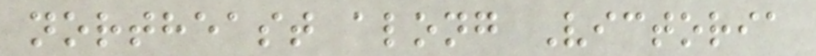northeast along Victoria
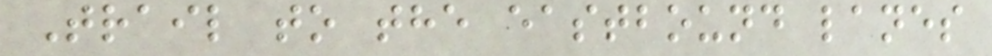Trail to the eastbound lanes
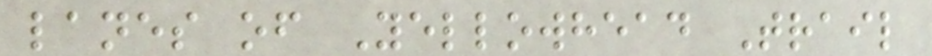lanes of Yellowhead Trail
